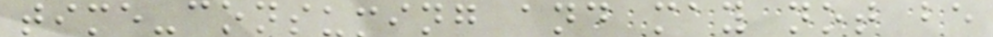time-consuming and may not be
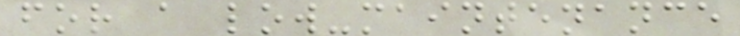for a low-maintenance
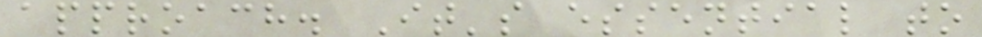approach. It's essential to
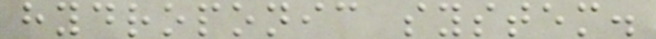hydroponic system.
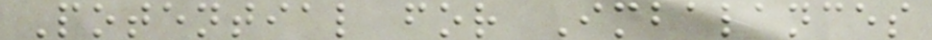Potential for Imbalances
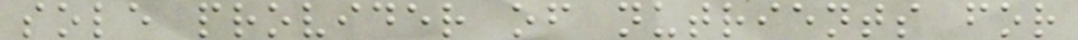sole provider of nutrients for
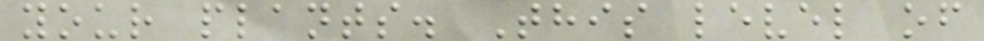your plants. This level of
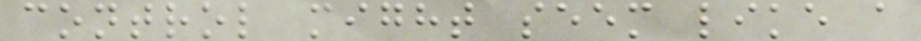control might seem like a
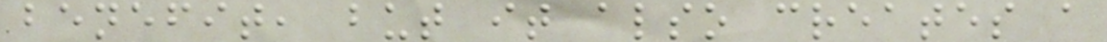benefit, but it also creates a
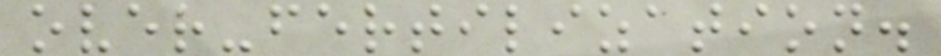over-fertilization.
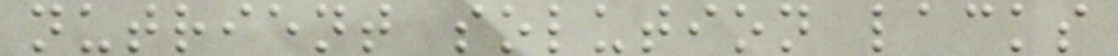nutrient solution lacks
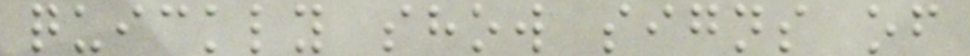quickly show signs of
